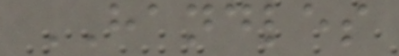HANDLES
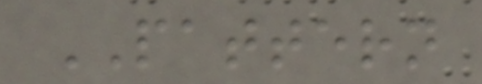PATTERN
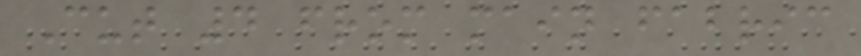Cut 4 from main fabric
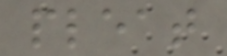pleat
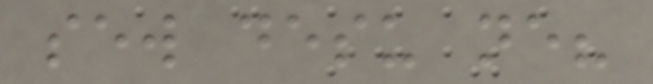sew desu ne?
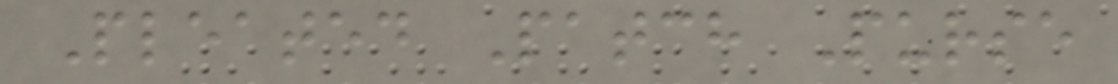Pleated Patch Purse
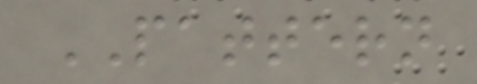PATTERN
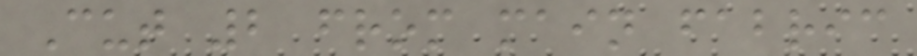Cut 2 from main fabric
